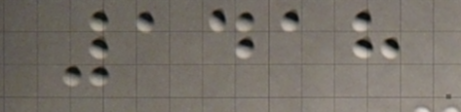1418
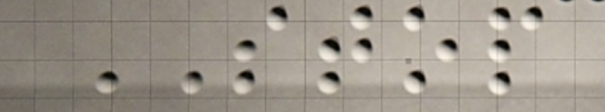STOP
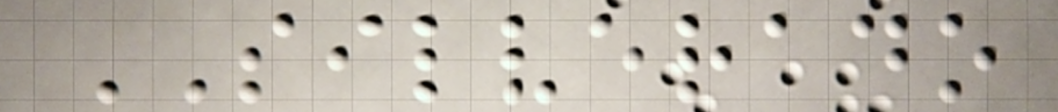SILVERADO
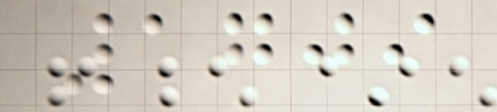1709
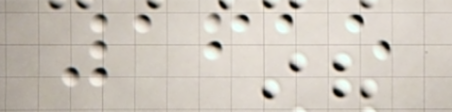1615
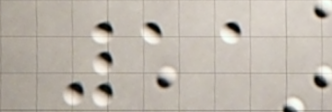11
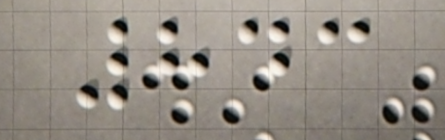843
